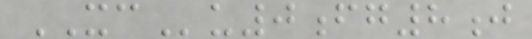XCu0fg8j
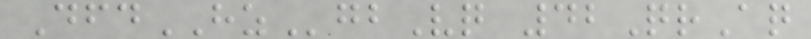DfdHZgbVq 42QrAq
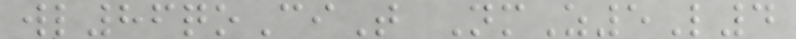wl86qoCiT NmZ5L4
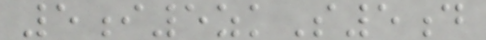5i5zkS5d
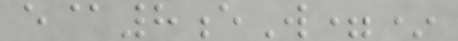e@8eW=*
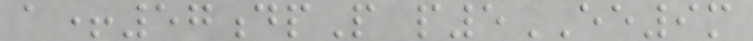a+57dpP p5EE9m
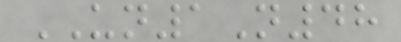UN1N48
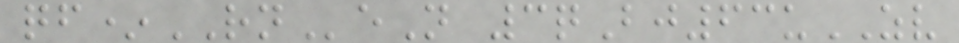qf*RNeN 3qBj63uZV
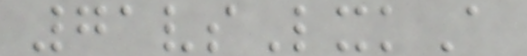71vsLxkA
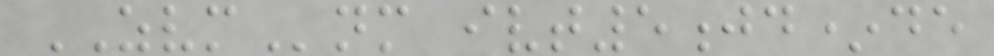ZVMnm ivt5jd*de
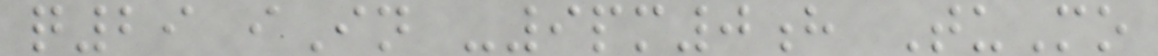q29 iIn -9pm0h TuMo
